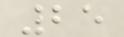25
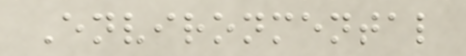Environmental
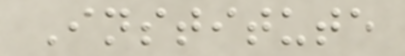Institute
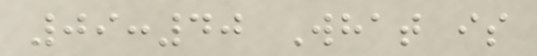09:40 What is
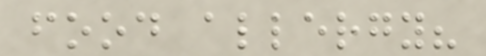food allergy?
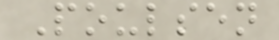Poulsen
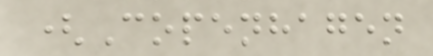(Copenhagen
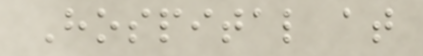Hospital at
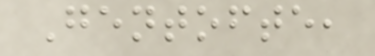Gentofte,
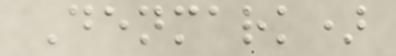Denmark)
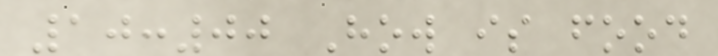10:00 How is food
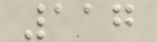117
